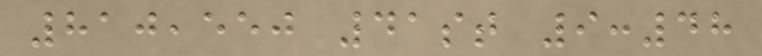810,550 41st 9:48
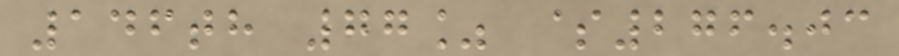146th 77% $276.03
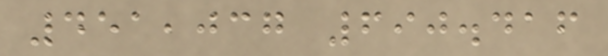451,037 690.416
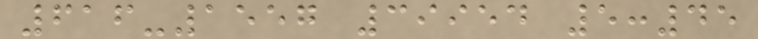616-1557 39954 5:45
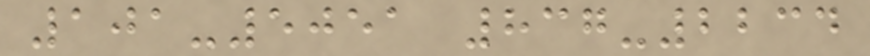101-5051 837-2234
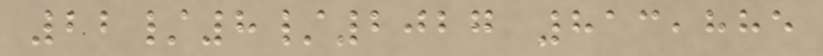22/8/2027 813,885
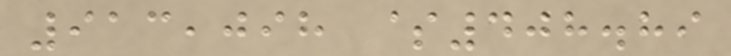913,098 $408.89
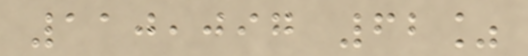110,097 62%
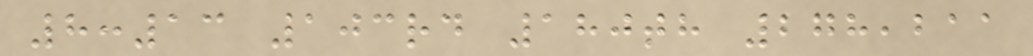8:13 103rd 180th 278,211
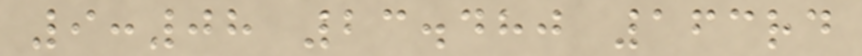9:08 23.480 163rd
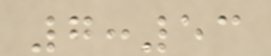7:53
